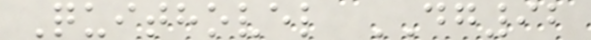Quithovel DG92
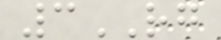3RG
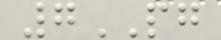7PG
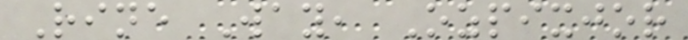Rine Way, Ozpixjor
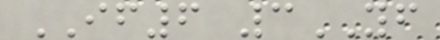IF6 3YF
